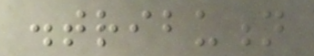distribution
